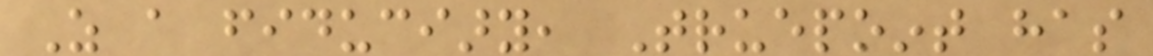As a fiduciary, Truepoint has
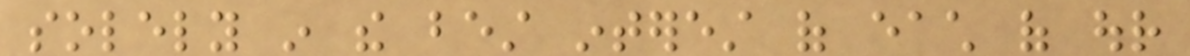solely in the best interest of each of our
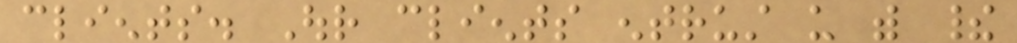clients. Our clients entrust us with their
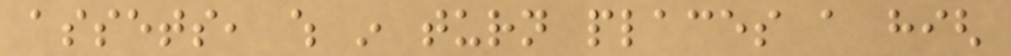assets, which in turn places a high
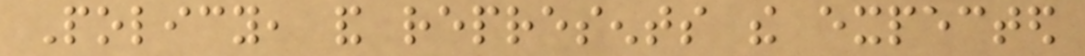Policy, and represents the expected
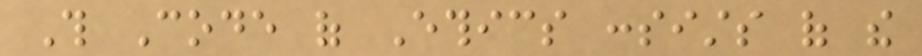This Code of Ethics consists of the
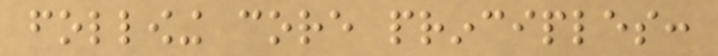following core principles:
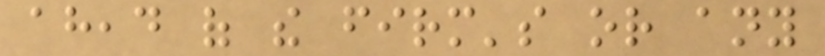ahead of the firm's or any
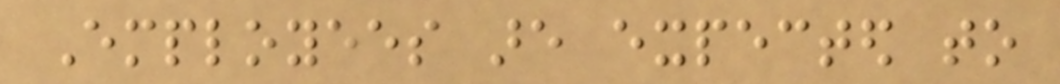Employees are expected to
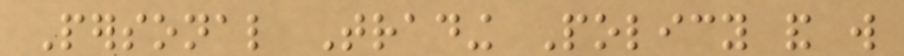Personal Trading Policy and will
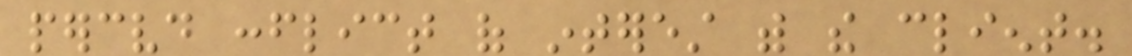perceived conflict of interest with the client.
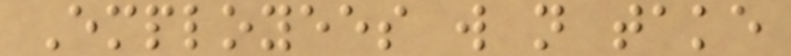Employees will not take
